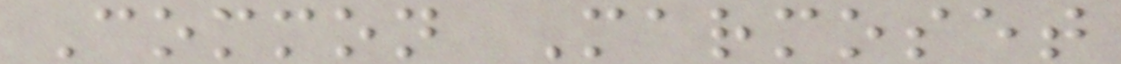Common Marmoset
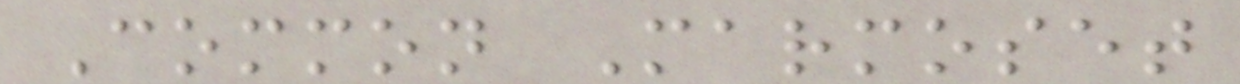Common Marmoset
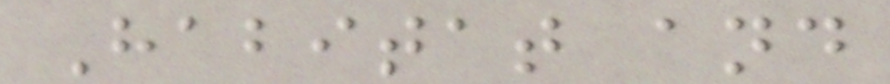Habitat and
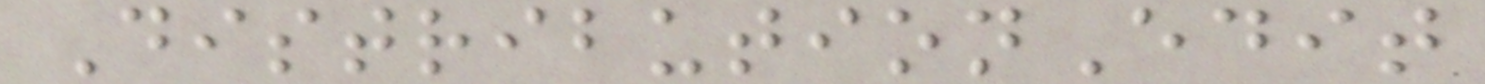DistributionEdit
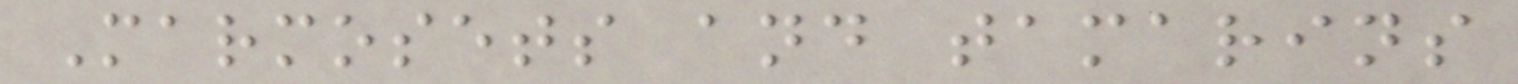Marmosets and tamarins
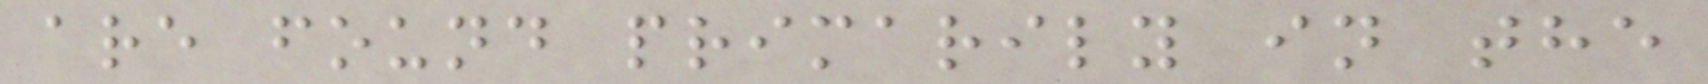are found primarily in the
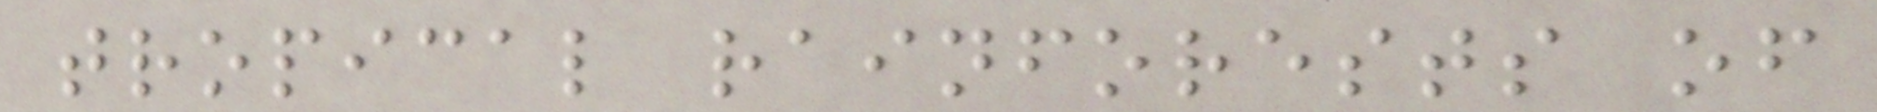tropical rainforests of
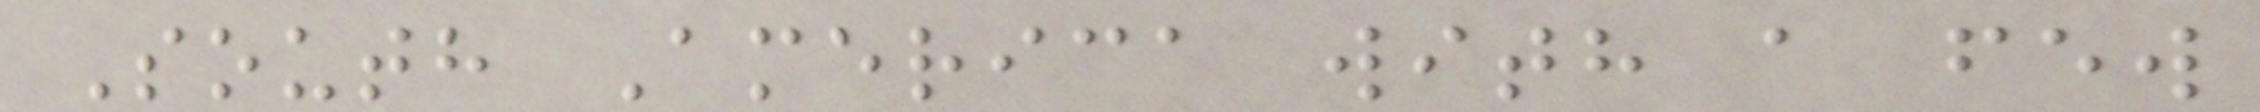South America with a few
